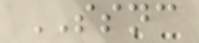SSNC
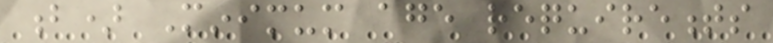b) Minimum age requirements
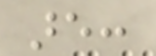are:
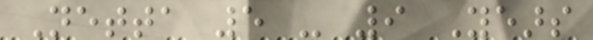Netta 5 - 9 Years
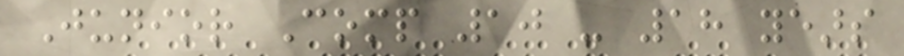Junior Comp 10 - 18 years
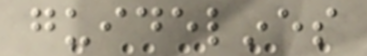guidelines
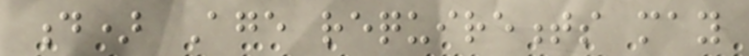d) Age requirements may
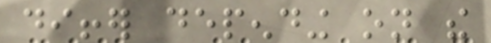differ depending on the
